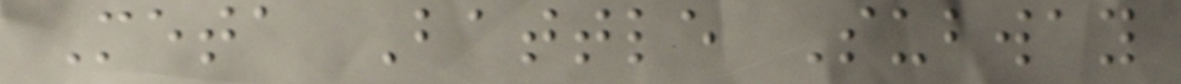Meta Battle Subway
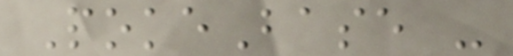PokeBase -
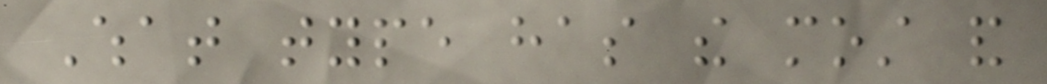What type has the most and
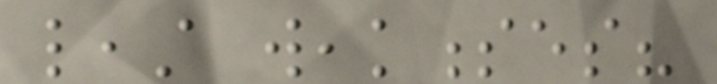least weaknesses?
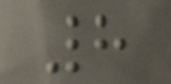8
